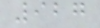927
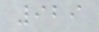929
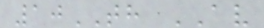10TH AV
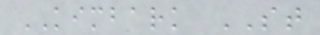KIMBARK ST
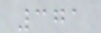371
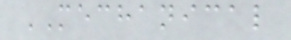MECHANICAL
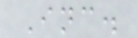Inc.
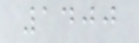1400
